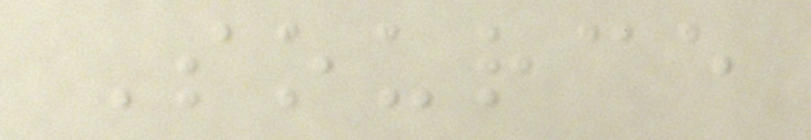Source
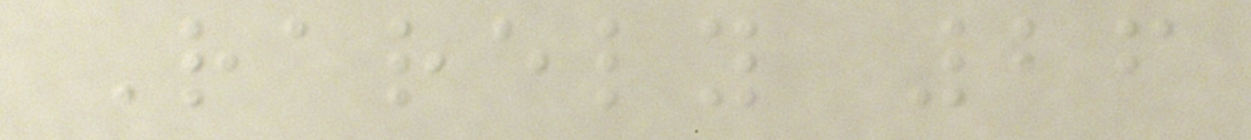Rarely 26
